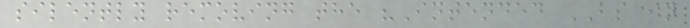silently removing the "Intended BS in
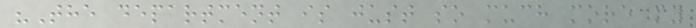"The department is just so much more my
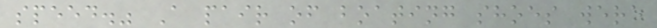speed." A pair of boating shoes were
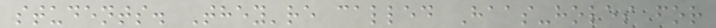students. They're called Haas-holes for
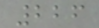226
